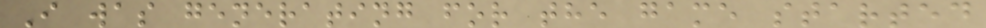I was generating for the game started
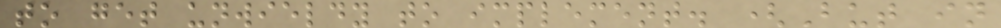to get unwieldy to implement. (But in
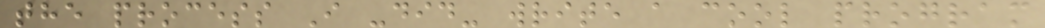the process I -did- write a cool program
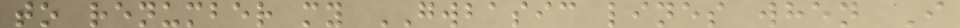to renumber my GWBASIC lines when I
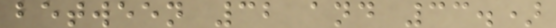between 32 and 33.)
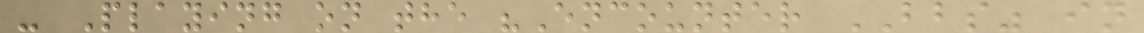- Playing on the "Encounter BBS" in
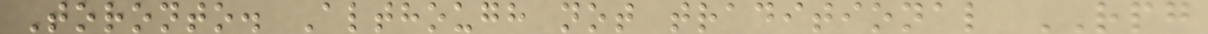Toronto. Although not traditional RPG
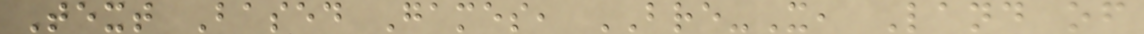Text Based Games, BRE-X, Land of
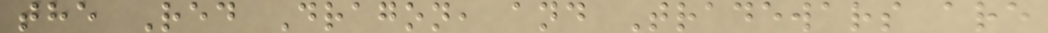the Red Dragon, and Tradewars are
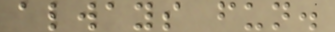always fun.
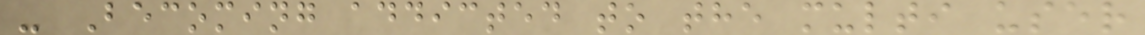- Becoming addicted to the multi user
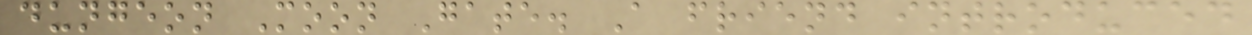dungeon Moon Gate. A friend introduced
